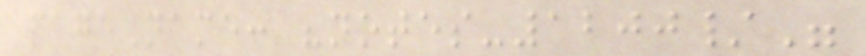pageName: "notes-1200/"
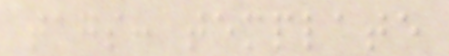tags: template
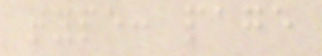type: page
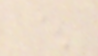^
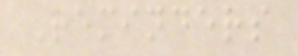Reminders
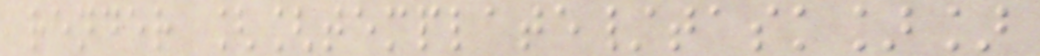render [[template/task]]
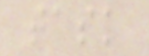task
